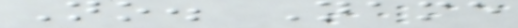No. Name
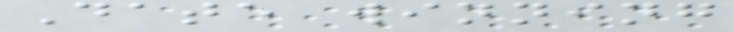Date winning
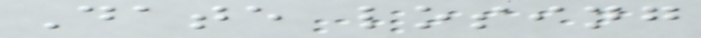Date losing
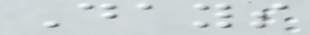Days
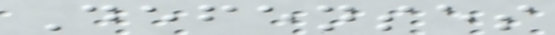Defenses
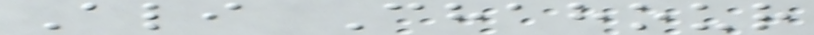Ali Chahour
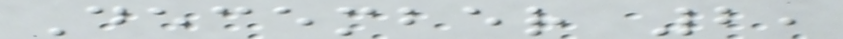December 2,
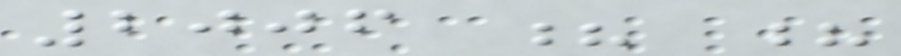2006 ? ?
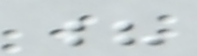?
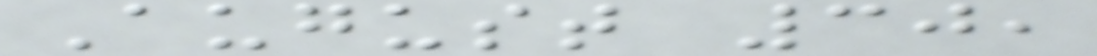August 30,
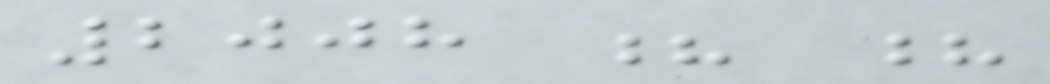2008 ? ?
